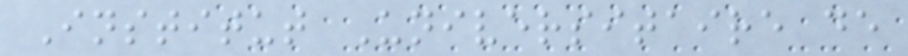Institut Universitaire de
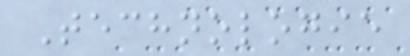Technologie
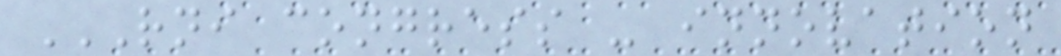RNI CONGRESS - INNOVATION
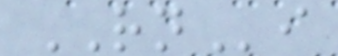RNi
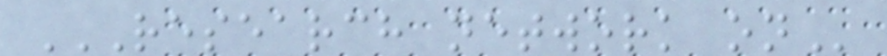RESEARCH NETWORK ON
